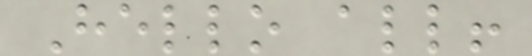Hello all!
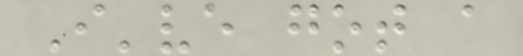I've got a
